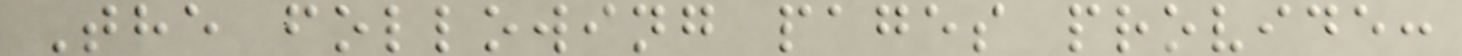The following pages provide:
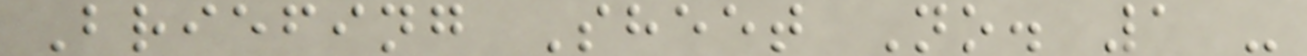Briefing Sheet No. 1 -
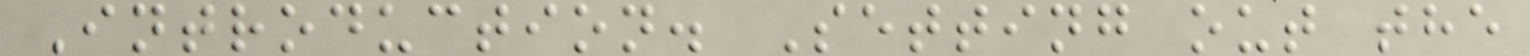Introduction. Setting out the
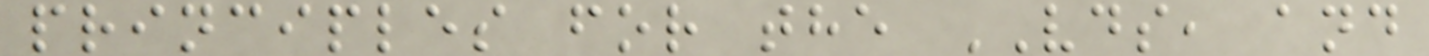principles for the VDS, and
